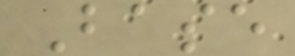Base
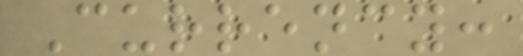Currency:
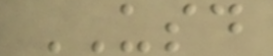USD
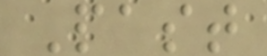Past
